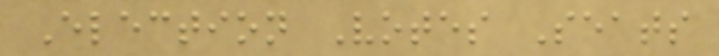Election Votes Seats
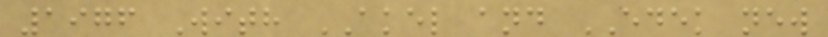1976 With AKEL and EDEK new
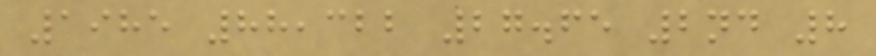1985 88,322 27.65 2nd 8
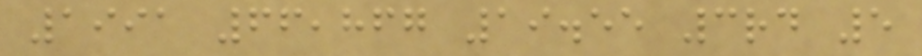1991 66,867 19.55 3rd 5
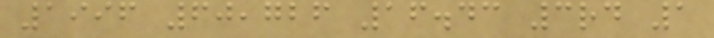1996 60,726 16.43 3rd 1
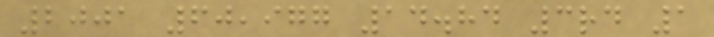2001 60,977 14.84 3rd 1
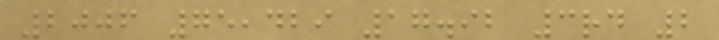2006 75,429 17.92 3rd 2
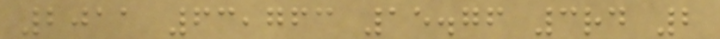2011 63,763 15.76 3rd 2
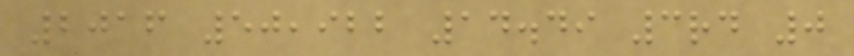2016 50,922 14.49 3rd 0
